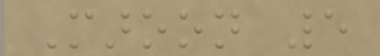Maroon 5
